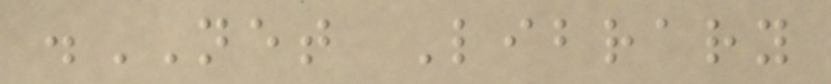.NET Library
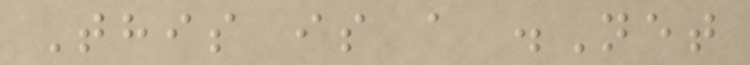This is a .Net
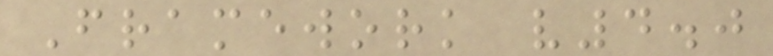Framework v4.0
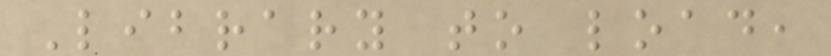Library to load,
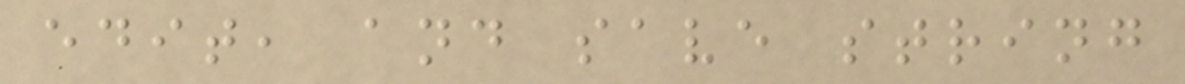edit, and save string
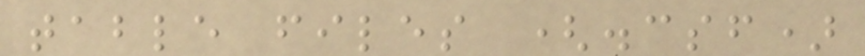table files (.csf)
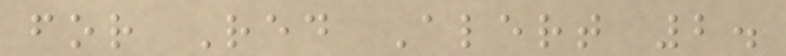for Red Alert 2.
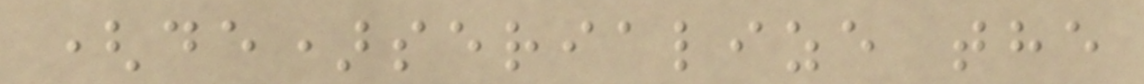(de)serialize the
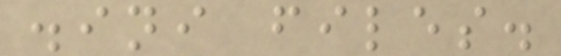.ini files.
